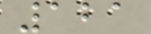121
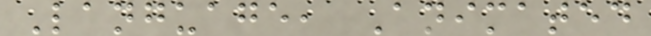Language, Animated
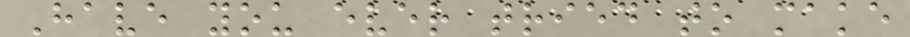Have you ever tried to make
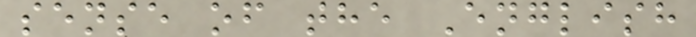sense of the English
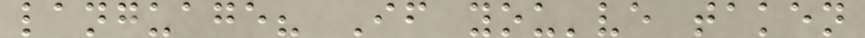language? If you've taken
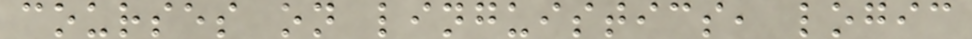courses on linguistics, logic
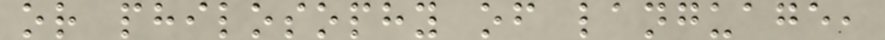or philosophy of language,
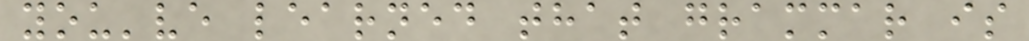you've learned that grammar is
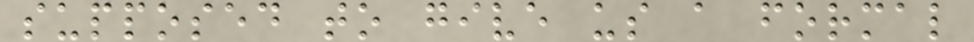supposed to give us a formal
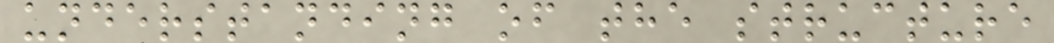understanding of the structure
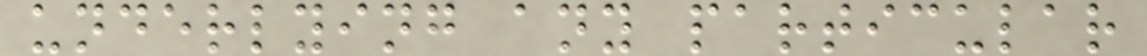underlying any particular
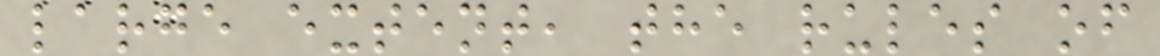large extent, the rules of
